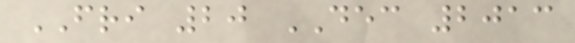FRI 20 DEC 2013
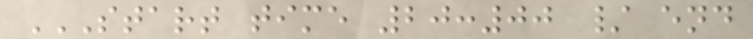START TIME 20:00 / END
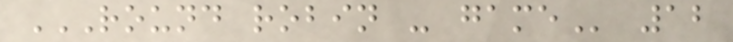ROUND ROBIN - GAME 12
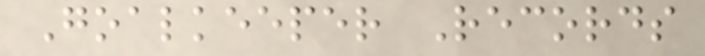Goalkeeper Records
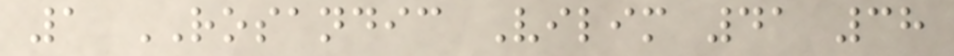1 ROSANDIC Vilim 41 38
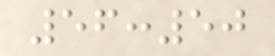56:50
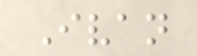Ivan
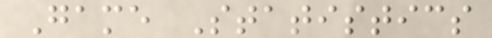Game Statistics
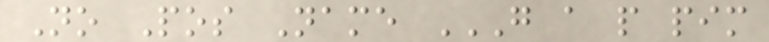No Pos Name G A P PIM
